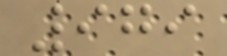979
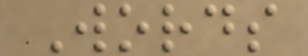Words
